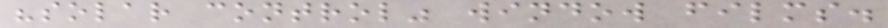"solar control" window films.
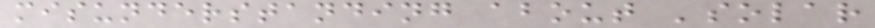misunderstanding about 'solar
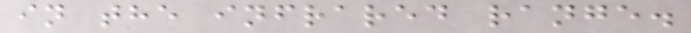in the infrared range.
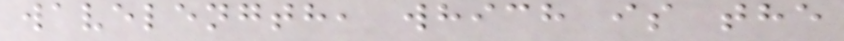wavelength, which is the
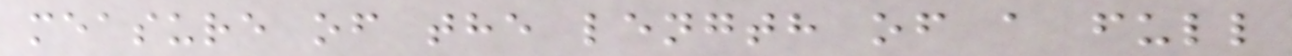measure of the length of a full
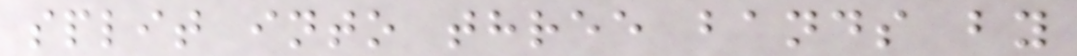split into three bands by
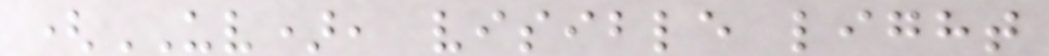(UV), visible light
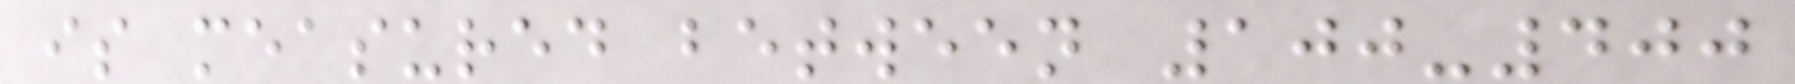is measured between 100-400
